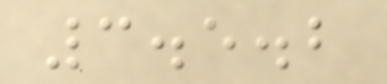3.5.2
